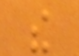the
